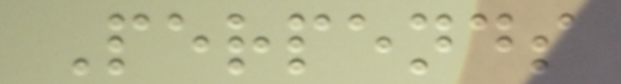Perpends
